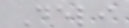Deli
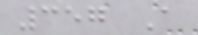357 A
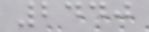2440
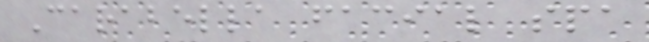Carabella facial spa
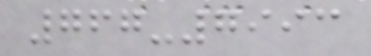767-7993
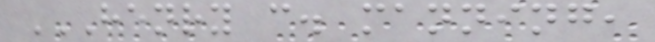HENRY C. MANNING,
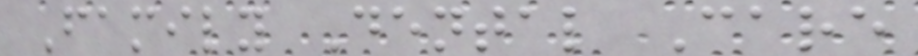Family Dental Care
